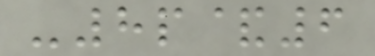-8p&6
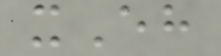xEh
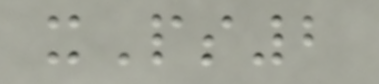xPs2
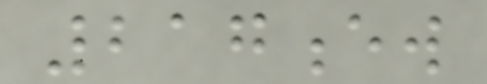217ew
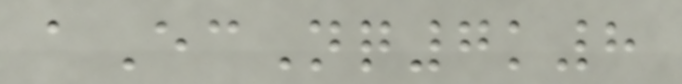aEcNq7k8
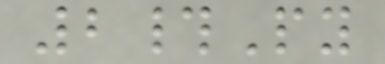2#Py
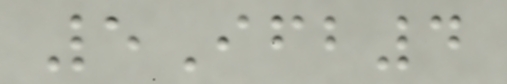5Ifb4
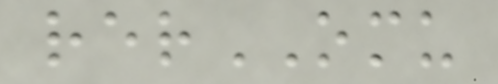rerOMU
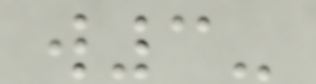w3-
